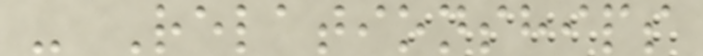- Relationships
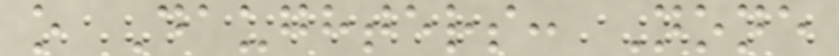o Daughters: None
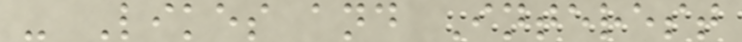- Likes and Interest
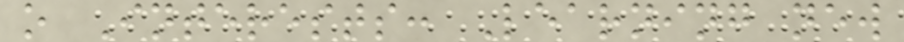o Interests: Learning new
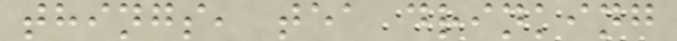things, tea drinking
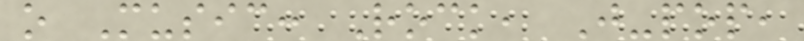o Music: Rock, J-pop,
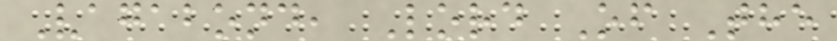Vagabond, Lord Of The
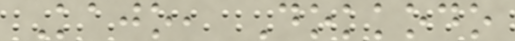Kajo, Dokkodo
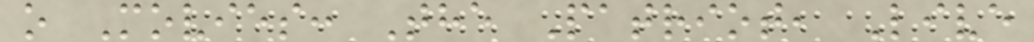o Movies: The Patriot, Live
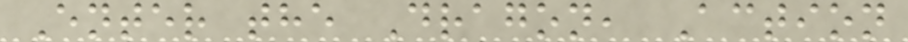Enter the Dragon, Action
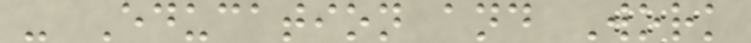- Education and Work
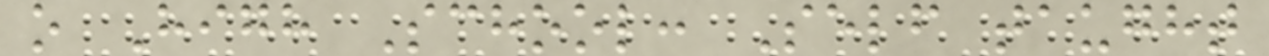o High School: Self taught
